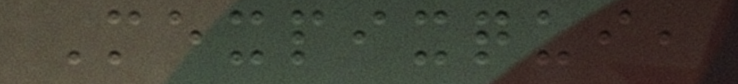Mexpixqui,
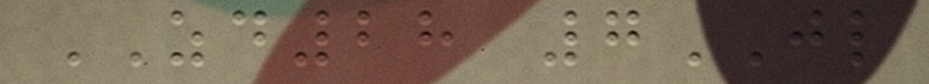ZD28 7JL
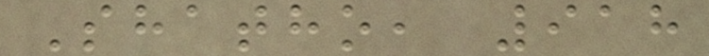Shatho, 918
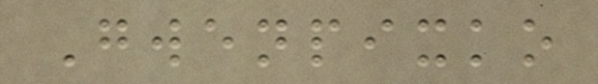Gwenpixko
